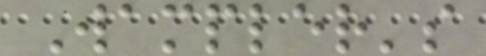Wampler's
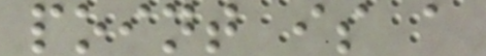point is a
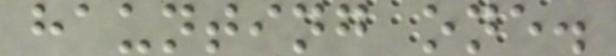haunting one.
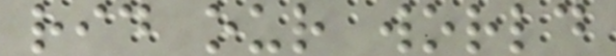rid our world
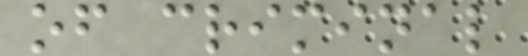of criminal
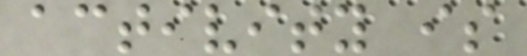activity is
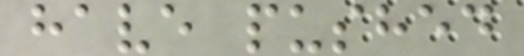have pushed
